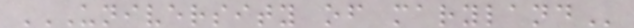UNIVERSITY OF MARYLAND
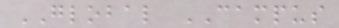GLOBAL CAMPUS
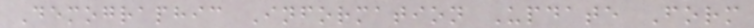Demographic Information Update Form
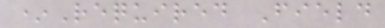*Required Field
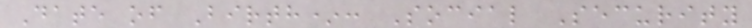Date of Birth*: Social Security
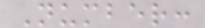Number:
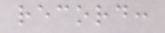record:
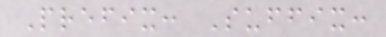Prefix: Suffix:
